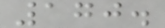170.
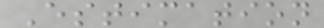Estimation
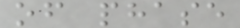of phase
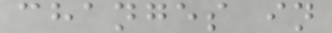changes in
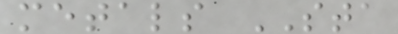metals STA
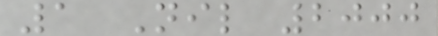1 Nil 2000
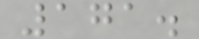171.
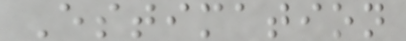Estimation
